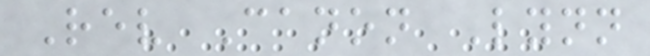Rev Canon Lynn
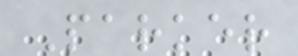Parker
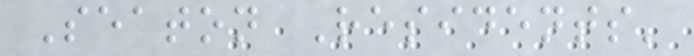Seaton Residents'
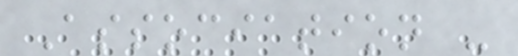Association -
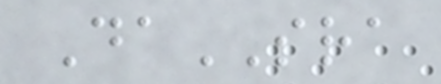DaSRA
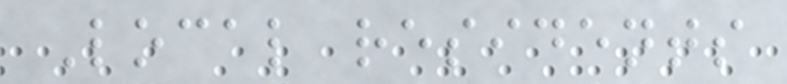Local residents
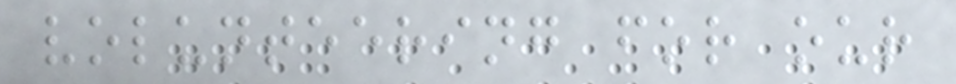volunteering for our
